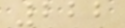222
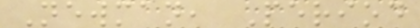Newman, Period
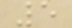5
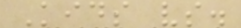Kids vs.
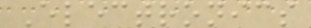Electronics
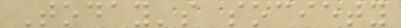Today's society
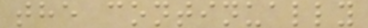the continually
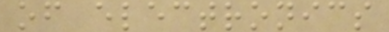of electronics
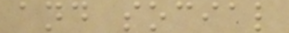and social
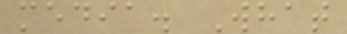media. What
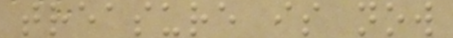treasure is now
